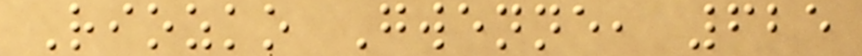Riozko Gwenne, 625
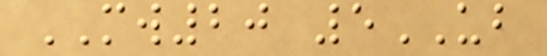MW20 5UB
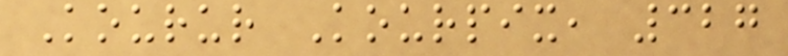Kourur Kourpix, 327
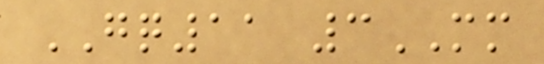GQ11 3MM
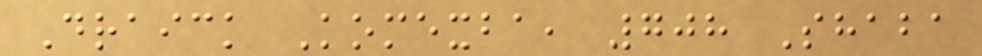Draick Komexba, 708 Shaba
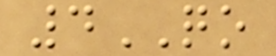4QO
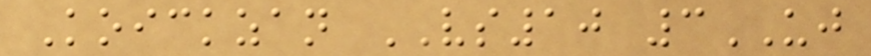Koickzan VS10 3UJ
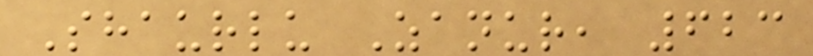Shaurlu Zanur, 623
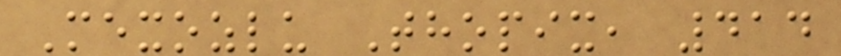Mexozlu Thopix, 414
